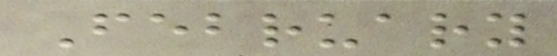February
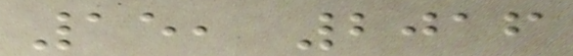15, 2016
